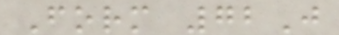Form 72J
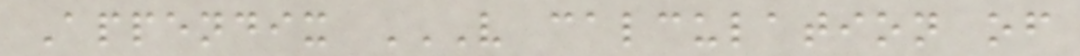Appendix V CALCULATION OF
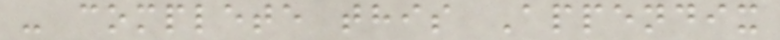- complete this Appendix
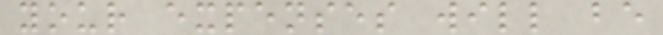your expenses will be
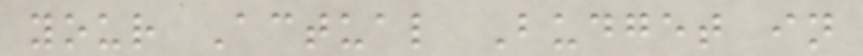your Actual Budget in
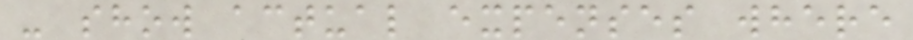- show actual expenses where
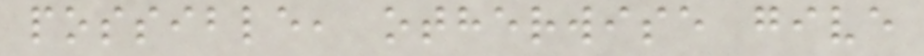possible, otherwise give
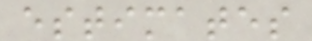estimates
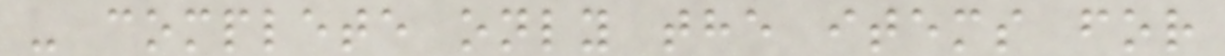- complete only the items for
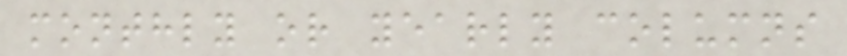monthly or yearly columns
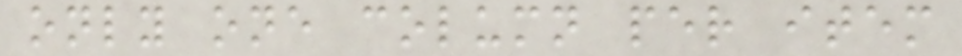only one column per item
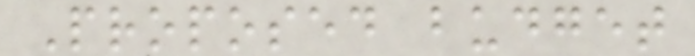Proposed budget
